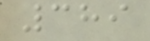389
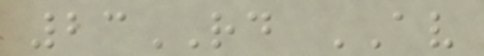23RD AV
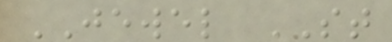JEWEL ST
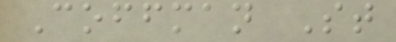Coffman St
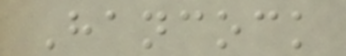Hancock
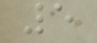5
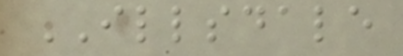ILLSDALE
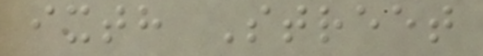ixth Street
